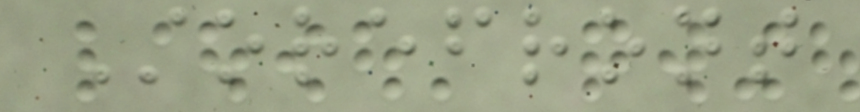Storefront
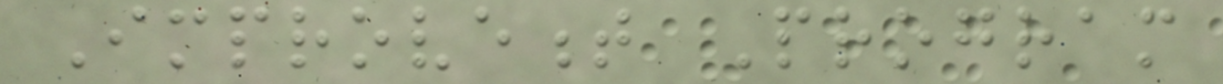Improvement Program
